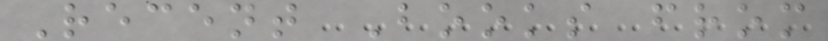Recent Books from
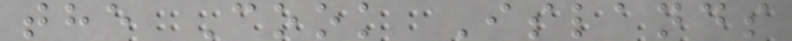the Cook Islands
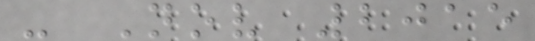- Nov 2015
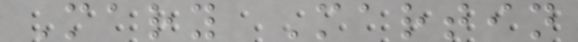Mary Martin
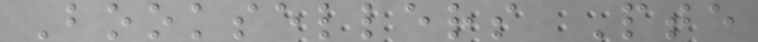Booksellers Pte
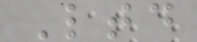Ltd
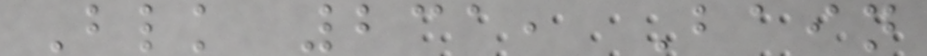Blk 231, Bain
